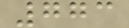773
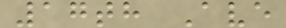17th Ave
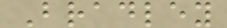Bradley
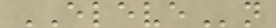ELEVEn
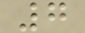7
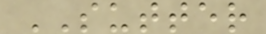SUTTER
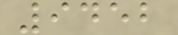9452
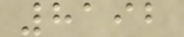8192
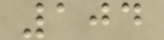104
